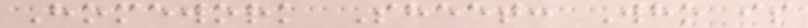Homework Sheet: Who is
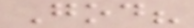God?
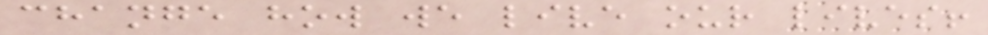change how we live our lives!
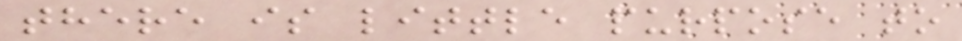there is little purpose to
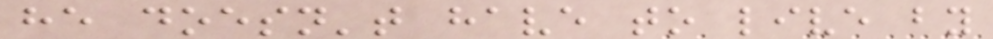he doesn't have to live by
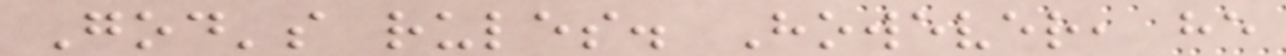God's rules. However, he
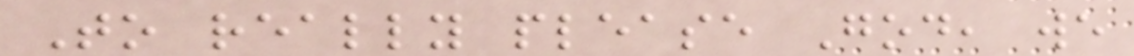To really please God, we
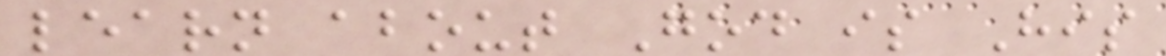learn about God is His
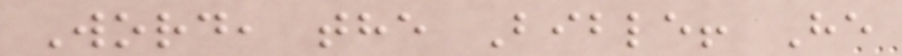Word, the Bible! He
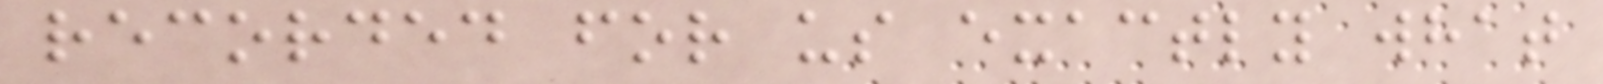recorded for us exactly what
